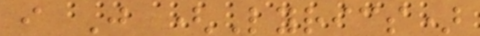i Just (Lyrics)
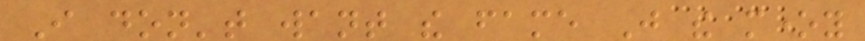I don't want the fame Just the money
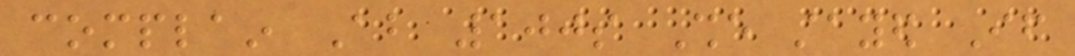complain About 100s She stayed If
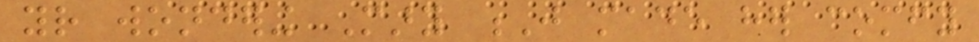your wondering Mary J made her comfy
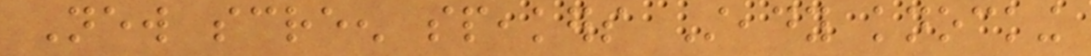New screen speakers Steady knocking
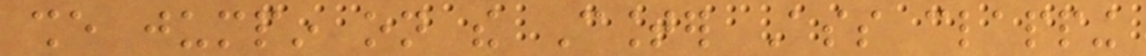she jumpin on the Counter Ass clapping
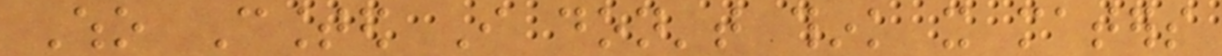Who Counted I don't think it maters
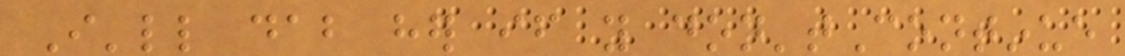I'll dab her if you don'tContinue
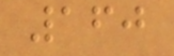160
